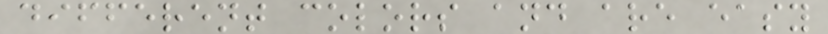different colors and are easy
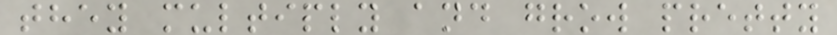they multiply and grow pretty
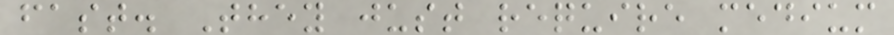fast. They just require medium
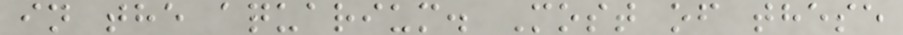in the aquarium. Most of these
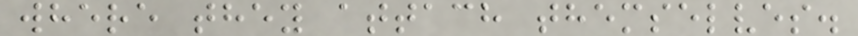where they attach themselves.
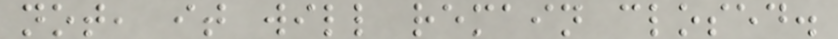not, it will remain closed.
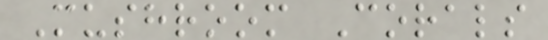Mushroom Corals
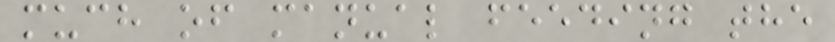much of manual feeding the
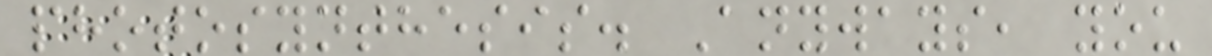photosynthesis. Anyways, you
